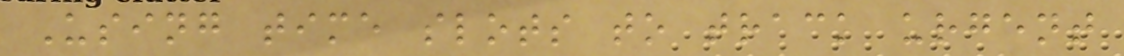Using time slots to track urgent
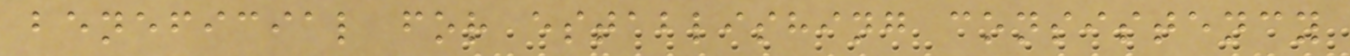beneficial for establishing consistency
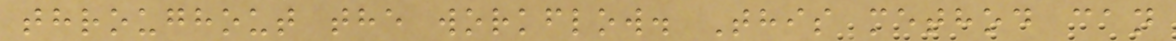throughout the workflow. This method can
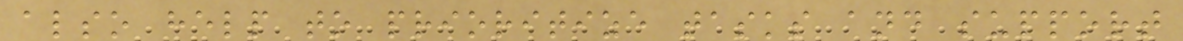also help to prioritize tasks and support
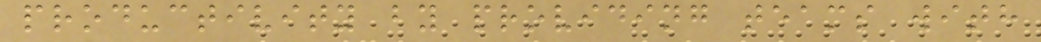productivity by providing teams with
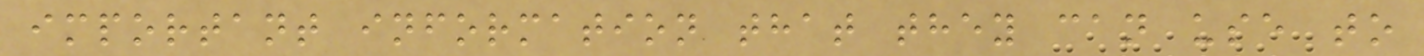important information that they can use to
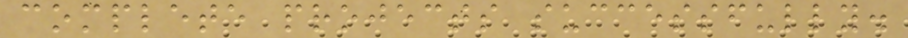complete projects successfully.
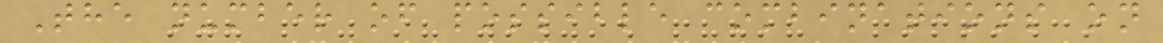The number of possible combinations on
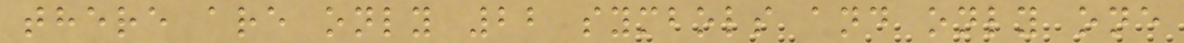there are only 22 symbols and only one
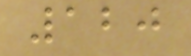120
